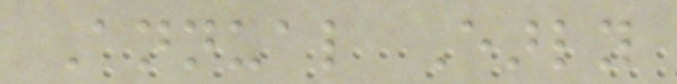Annual Early
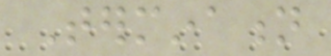Termination
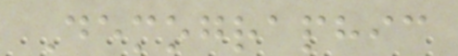Demographic
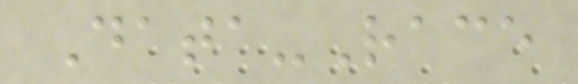Data-Race
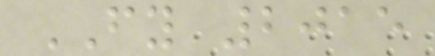FY 2015
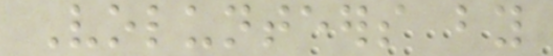Volunteers by
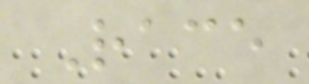Race
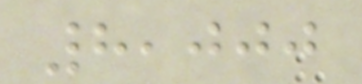8,000
